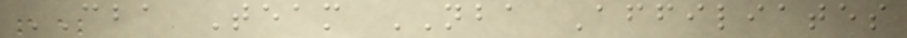CBA Team NBA Affiliates
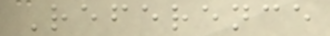Reference
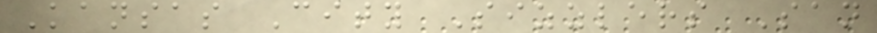Kansas City Sizzlers San
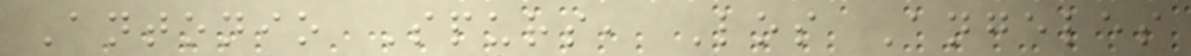Antonio Spurs, Los Angeles
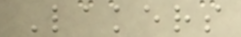Lakers
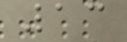13
